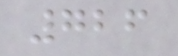726
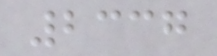2337
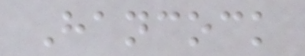Hancock
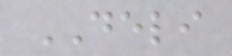DELI
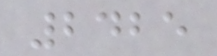2425
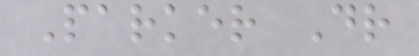Parker Dr
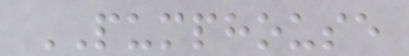PUMPHOUSE
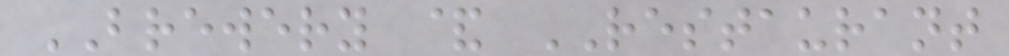BREWERY & RESTAURANT
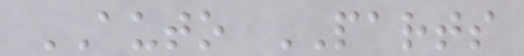AUTO PARTS
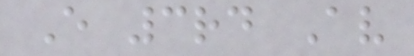E 3rd Av
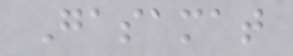Gasamat
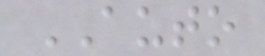AUTO
